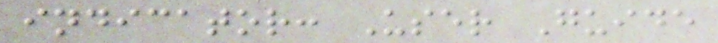indicator: User Guide
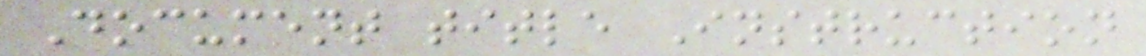Document title Instruction
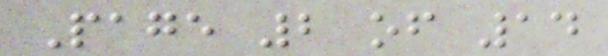Page 2 of 14
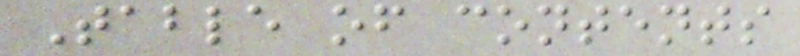Table of contents
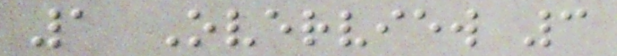1 Overview 3
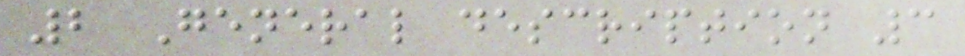2 General description 3
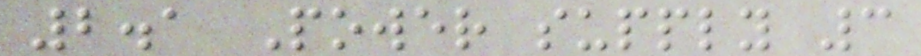2.1 Power supply 3
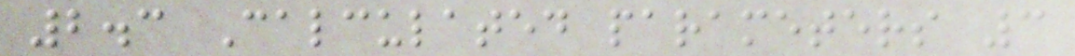2.3 Calculated parameters 3
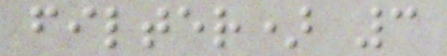filter) 3
